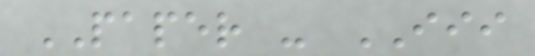PAPER - III
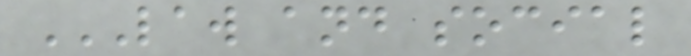LAW AND SOCIAL
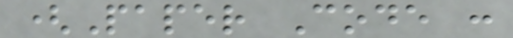(Paper Code :
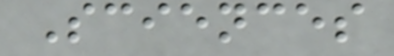Sciences
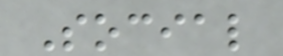Social
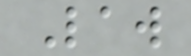Law
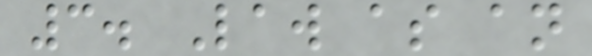3. Law as an
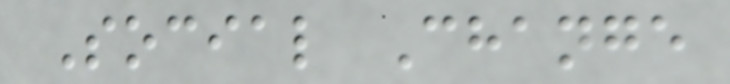Social Change
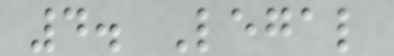4. Legal
